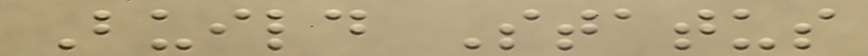Build Status
